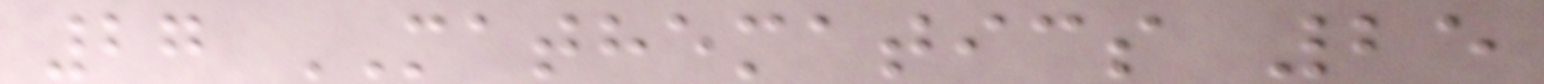27 MATHEMATICS 25
